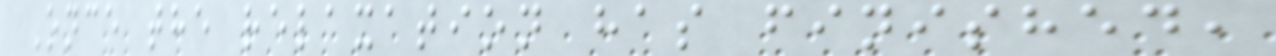Once the relaxation has finished,
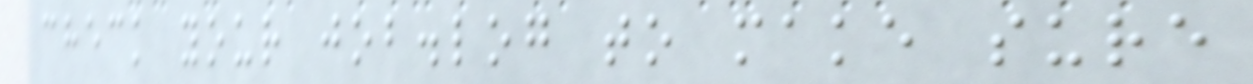check your job.log to make sure
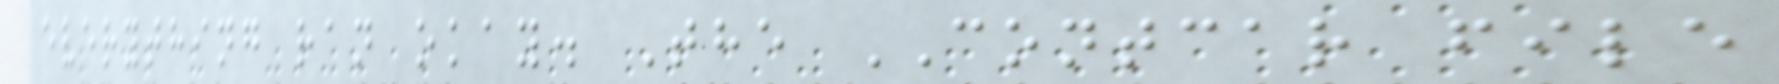everything ran okay. The CONTCAR file
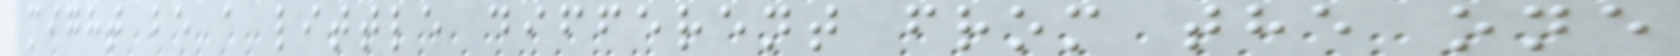might be a little different from the one
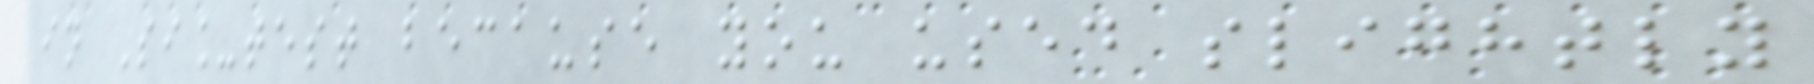in Si_test because you used slightly
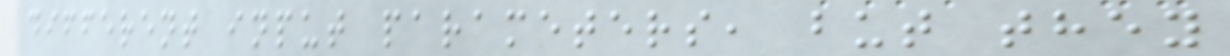different input parameters, but they
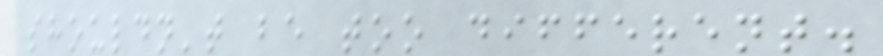shouldn't be too different.
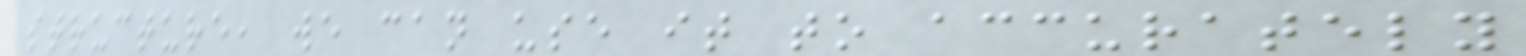structure, we can use it to accurately
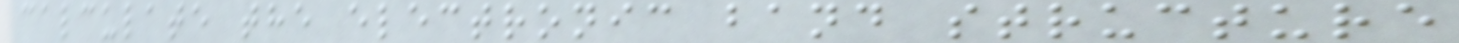calculate the electronic band structure
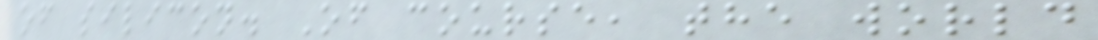of silicon. Of course, the world
